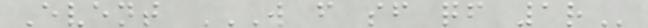Event W F SF QF 1R
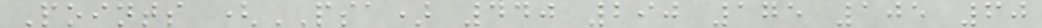Points (PSA) 440 290 175 105 60
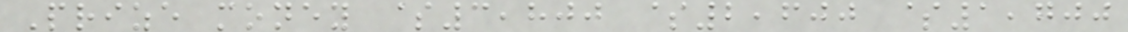Prize money $3,800 $2,600 $1,700
